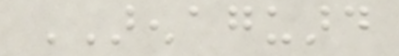ARENAGUARD
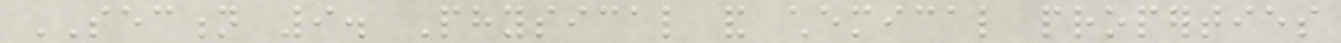SECTION 9. Physical and chemical properties
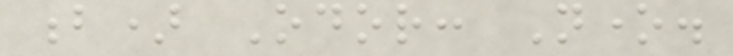b) Odor: None.
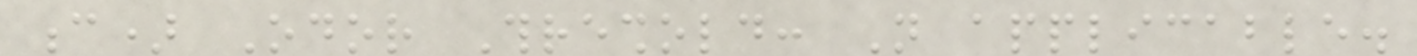c) Odor Threshold: Not applicable.
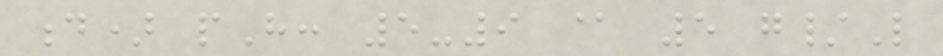d) pH: 5-9 @ 5 g/L
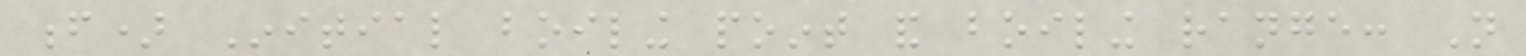f) Initial boiling point and boiling range: Not
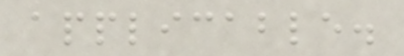applicable.
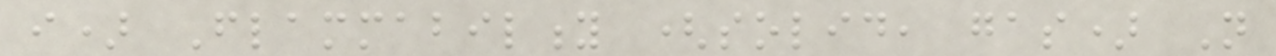i) Flammability (solid, gas) Not
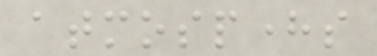atmospheres
